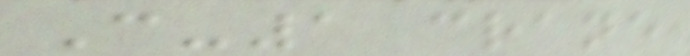C-1 crane
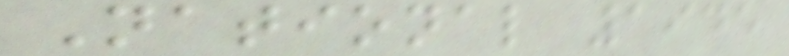National 1945
